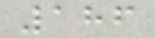186
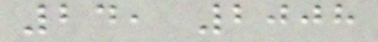24, 2008
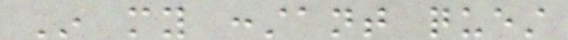In my constant quest
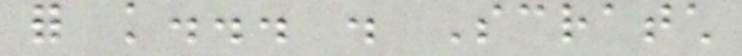for knowledge... . Scratch
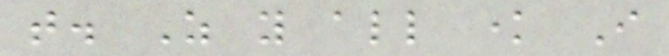that. As you all know I
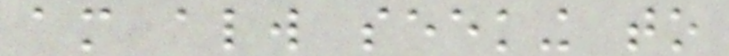am always seeking to
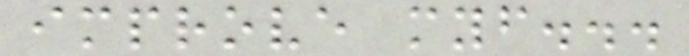improve myself...
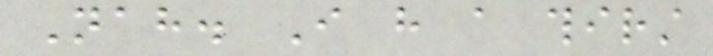Nah. I have a thirst
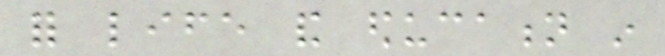for life and education in
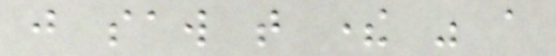just saw that there was a
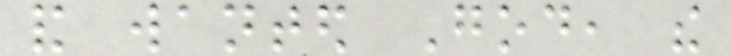and wanted God, the
